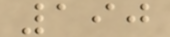190
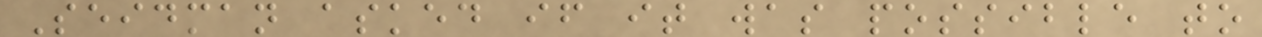Seidman asked if it was possible to
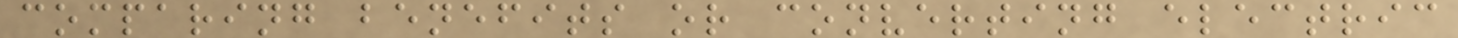comparing benefits or converting electric
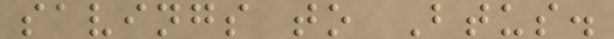savings to Btus.
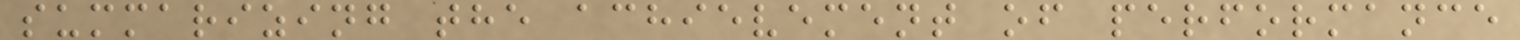summarizing the achievement of performance
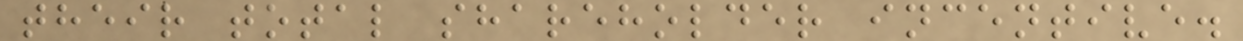their total shareholder incentive.
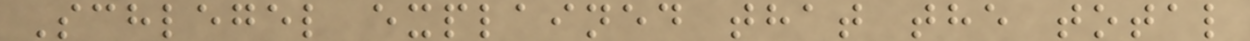Schlegel explained that the total
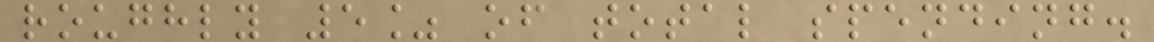roughly 5% of total spending.
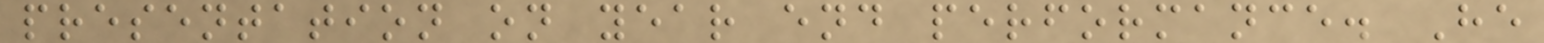presentation on year end performance. He
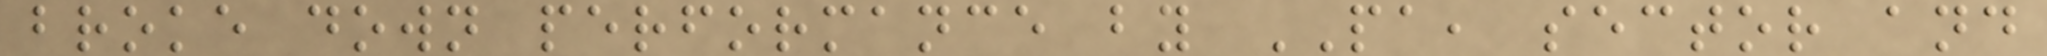broke down performance by PA, sector and
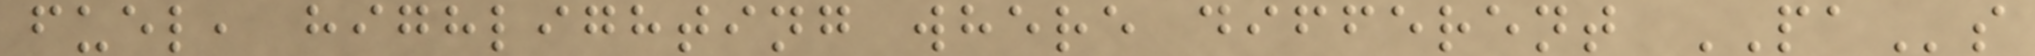fuel, highlighting where different PAs
